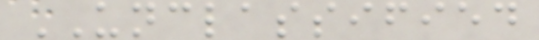UNCLASSIFIED
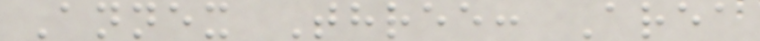Annex Three: Area
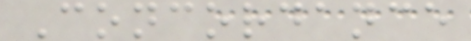Concordance
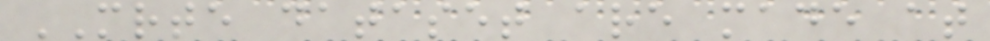MRTE dataset are made at
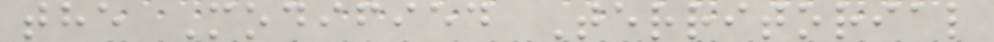the Modified Territorial
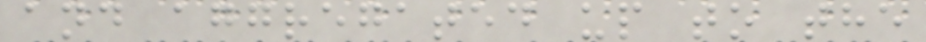and aggregated up to the
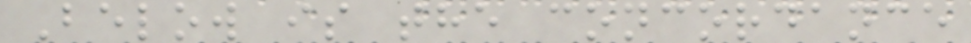Below is the concordance
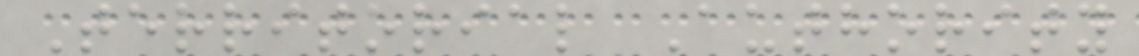Territorial Authority
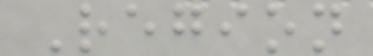Region
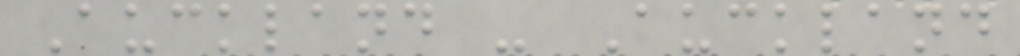Auckland - Auckland
